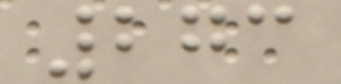273
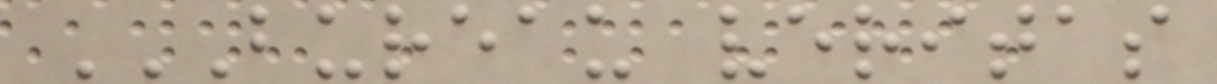BUREAU VERITAS
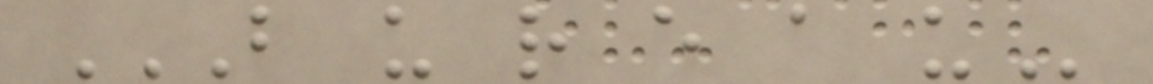B U R E A U
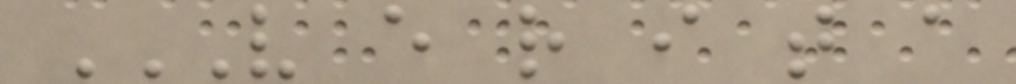V E R I T A
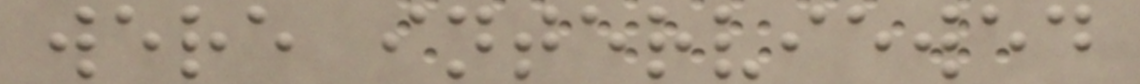were interviewed
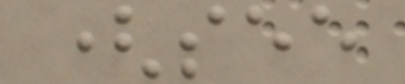(see
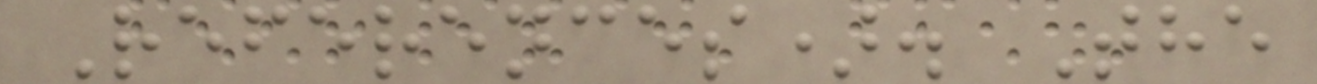References). The
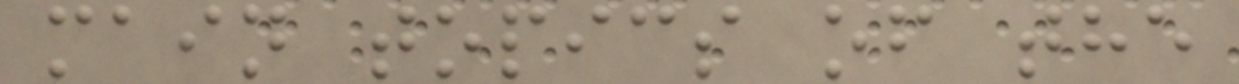main topics of the
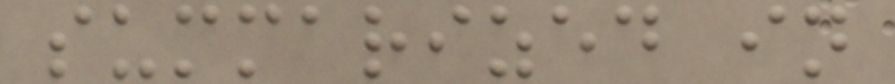summarized in
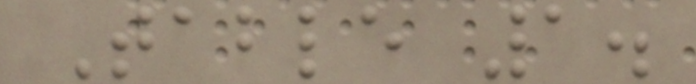Table 1.
